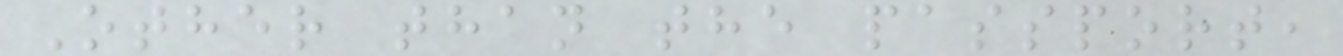Other than the passport,
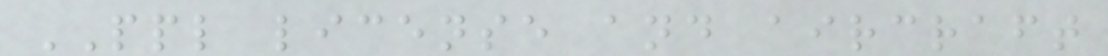PPL license and aircraft
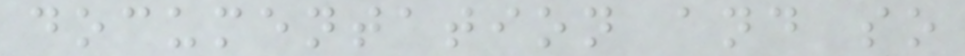documentation and so
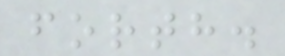forth.
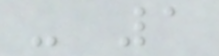- 1
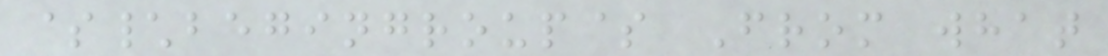$\begingroup$ From what
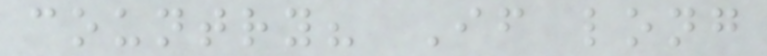country? If long
